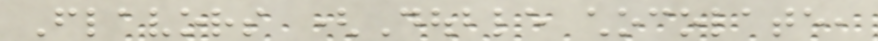Flavors (Double chocolate,
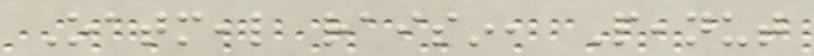Oatmeal raisin, Peanut
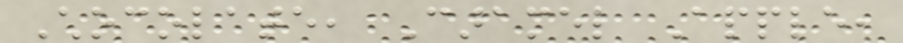Chocolate, Caramel Apple,
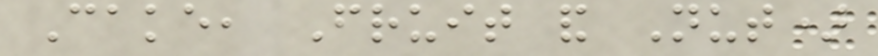Cake, Fruit and Nut)
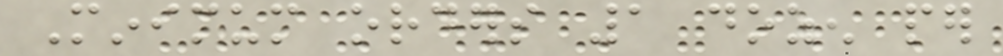Minimum orders 1 dozen per
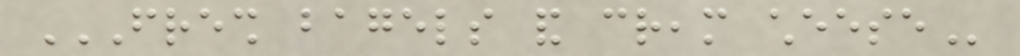FRESH BAGELS AND CREAM CHEESE
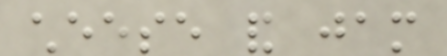cheese and jam
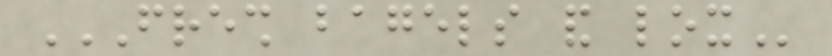FRESH BAGELS AND LOX
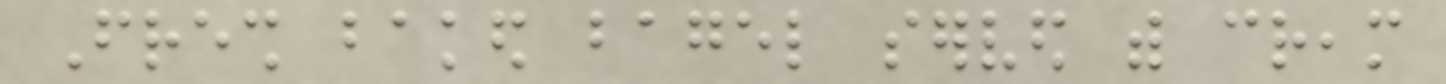Fresh baked bagel served with cream
